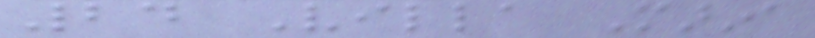24 Villa Marina
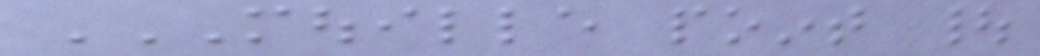MOUILLE POINT |
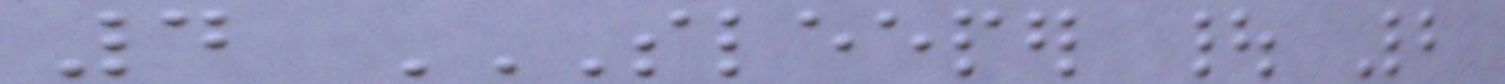4 SLEEPER | 2
